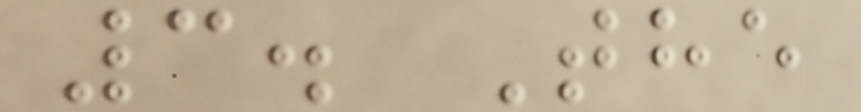3. The
